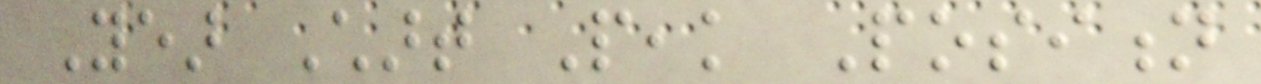Year Chart Peak Position
